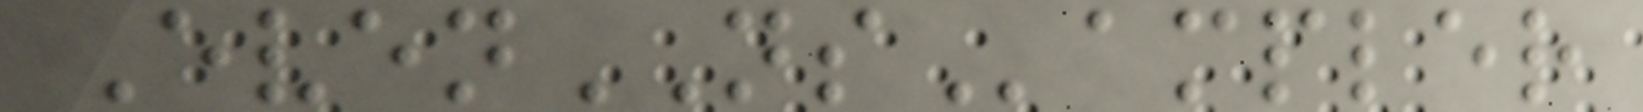EvenNSampler
